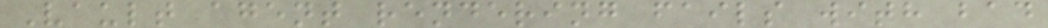Vault agent rendering fails with bad
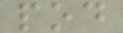pod
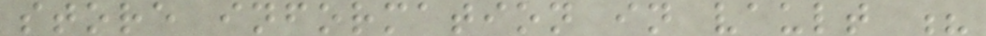store information in vault ?
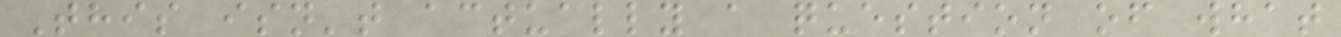This isn't actually a question of what
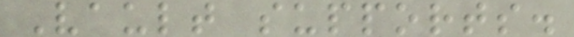Vault supports.
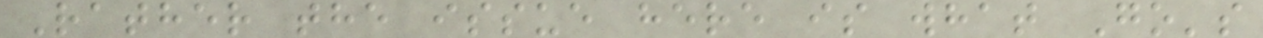Rather the issue here is what Go's
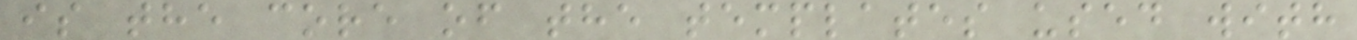is the core of the templates used with
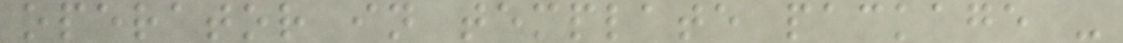operator in template package -
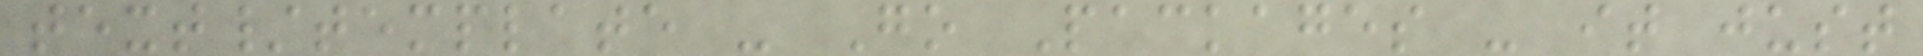text/template - Go Packages - it just
